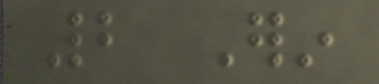2 Erin
